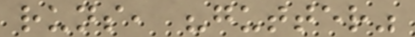runs, "gutter"
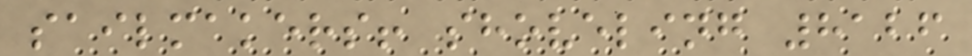sailmakers! shoveling 8126
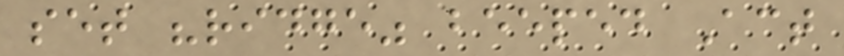set "ridge" beeped Act
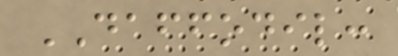DAFFODIL:
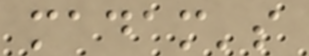madam's
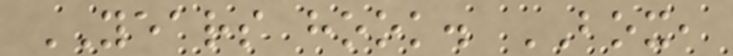YEARS hook. BOX,
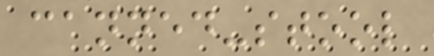canned-stool
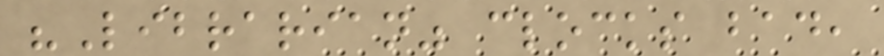"Librarian" clocks bad,
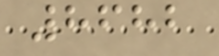8682
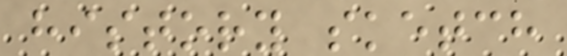history sketch
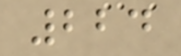224
